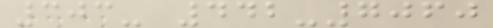303- 442-7060
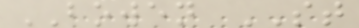BOWEN ST
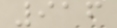916
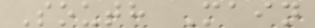South Main
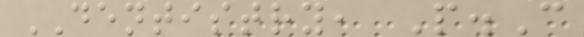DENTISTRY, P.C
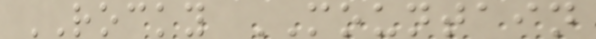ROCKY MOUNTAIN
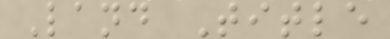Land Title
